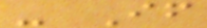- If
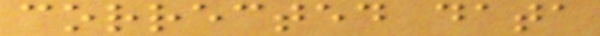corrected data
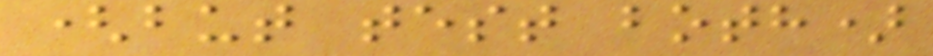(but test both)
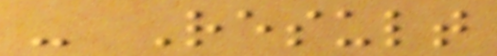- Result
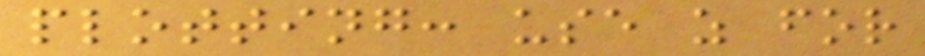plotting: use z for
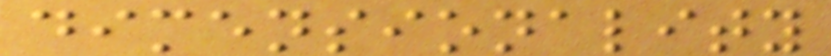dimensionality
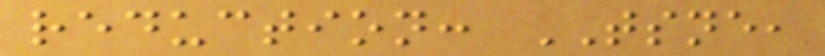reduction: TSNE,
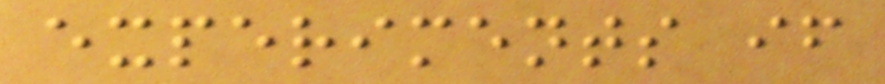experiments if
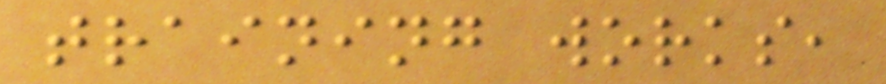training works,
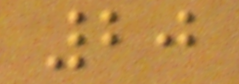20
